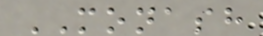MONASH
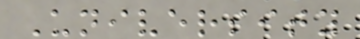University
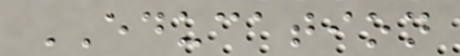EDUCATION
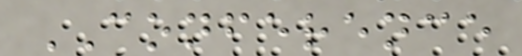CONFERENCE
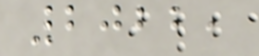2022,
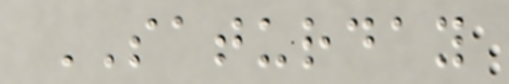SATURDAY
